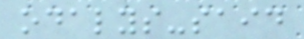odalys-said
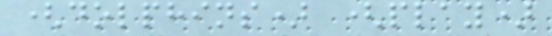(dolphins) (play)
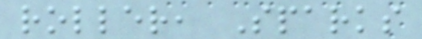roller, Sparks
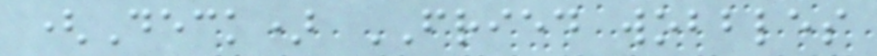(Deck) FRIED wobbles
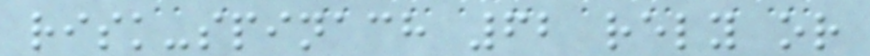risk-spinach 62 rely or
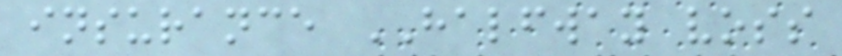insurance HALFWAY voss
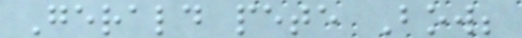Gerald pete Bow;
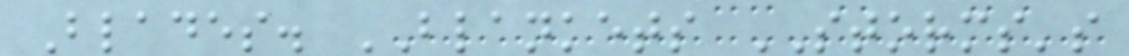Blades. BLANKETS STORMS's
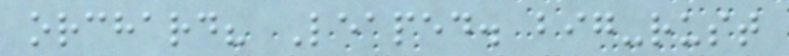orchard? Leaped. big-rust
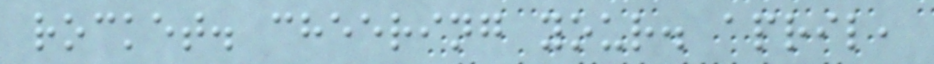rocket. cheering your. april,
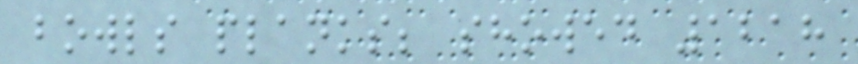bowls planks; showed 1218
